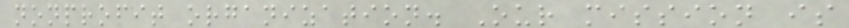nonprofit organization. Our mission is
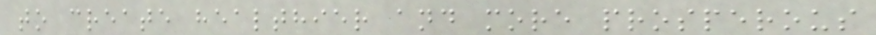to create healthier and more prosperous
